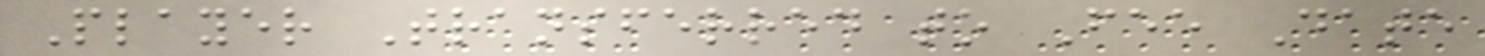Player Transferred to Fee Date
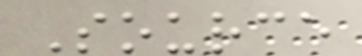Source
